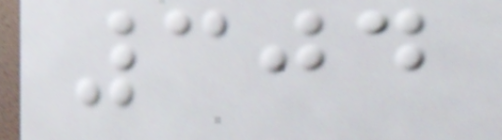304
